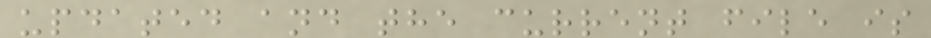updated and the current file is
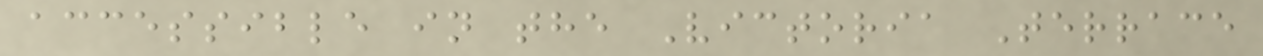accessible in the Victoria Terrace
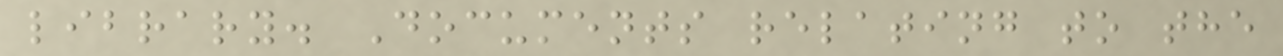library. Documents relating to the
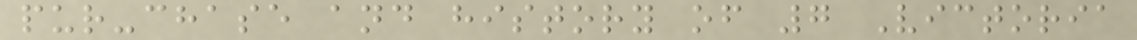pur-chase and history of 7 Victoria
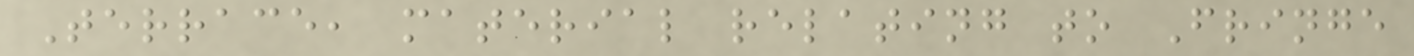Terrace, material relating to Fringe
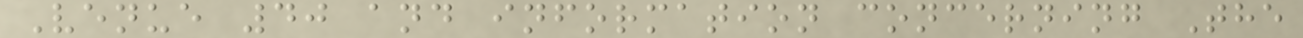Venue 40 and information concerning The
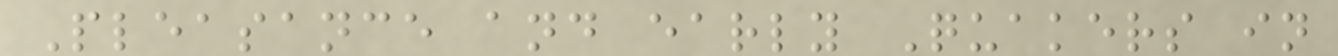Pleasance and early Quakers in
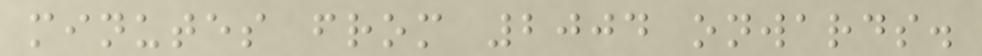minutes from 2004 onwards.
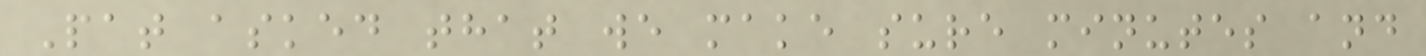Pat asked that we make sure minutes and
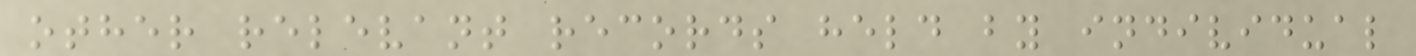other relevant records held by individual
